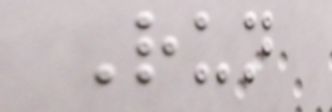Run
